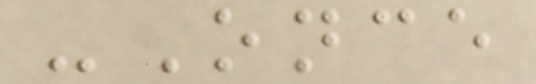-Once
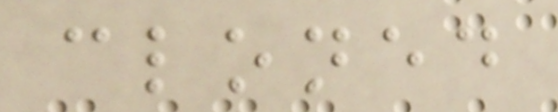cloned
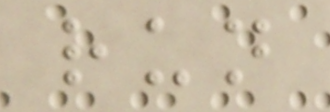run
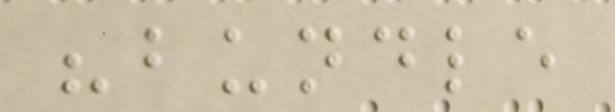"bundle
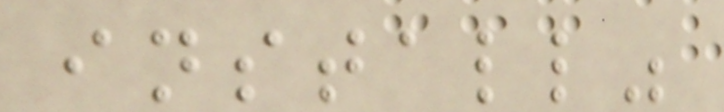install"
